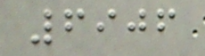6906
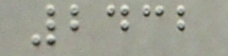2432
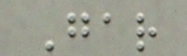Gar
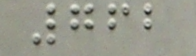762
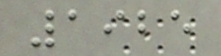1925
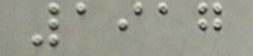1917
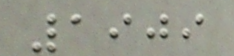1909
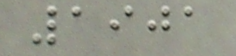1901
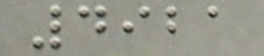4921
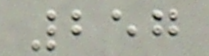257
